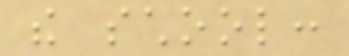the school:
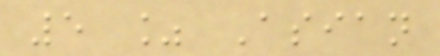5 % Asian
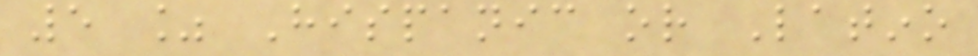5 % Hispanic or Latino
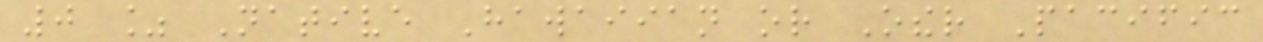0 % Native Hawaiian or Other Pacific
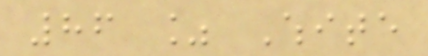86 % White
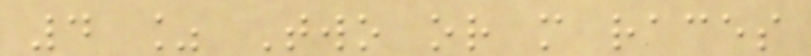4 % Two or more races
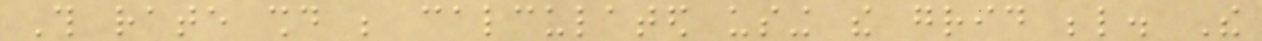This rate should be calculated using the grid below. The
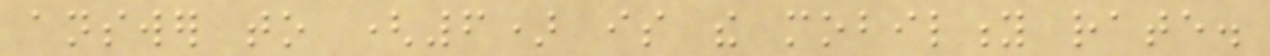answer to (6) is the mobility rate.
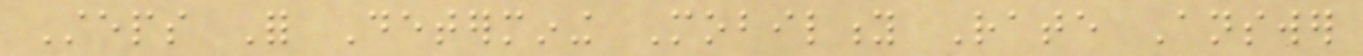Steps For Determining Mobility Rate Answer
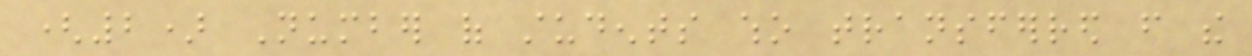(2) Number of students who transferred from the
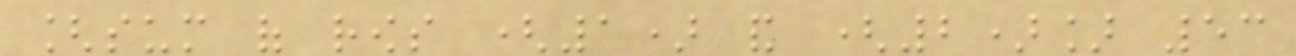[sum of rows (1) and (2)] 53
